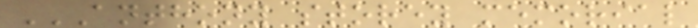ANTHONY STOREY MEMORIAL
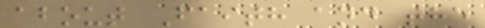about Faith and the
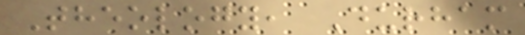Theology, Durham
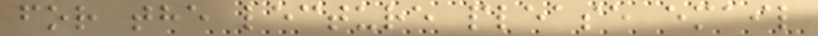for the lecture please email
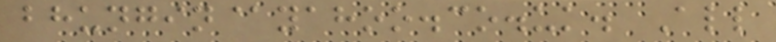bhungin@yahoo.co.uk. All
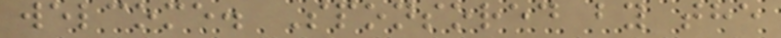welcome. Sponsored by the
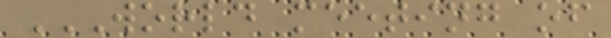WORLD MEETING OF
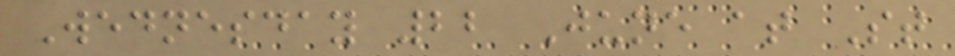Wednesday 22 June at St
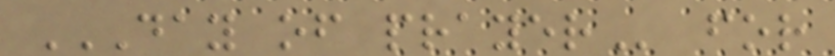DAY OF PRAYER for
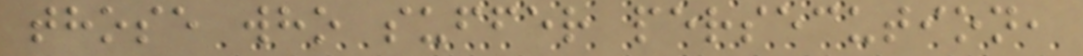those who suffer persecution,
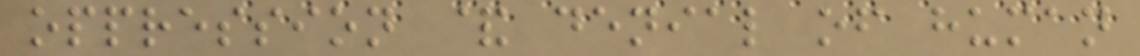oppression & denial of human
